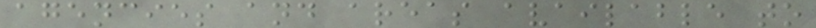agencies and areas available to
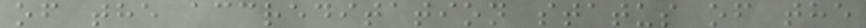of the accreditation status of the
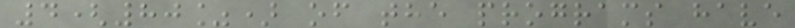4(80%) of the programs have
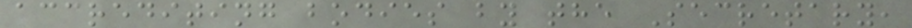accrediting bodies by the Secretary,
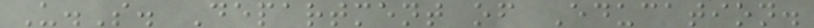U.S. Department of Education.
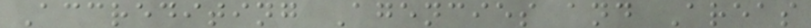Accrediting Agencies and Areas
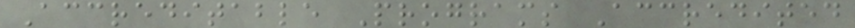Accreditable Programs Accredited
